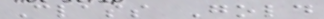Class Gold
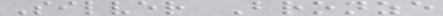Silver Bronze
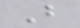B
